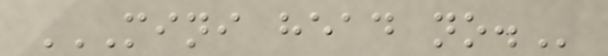MINI HEAD NO.
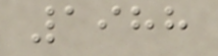1988
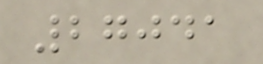27041
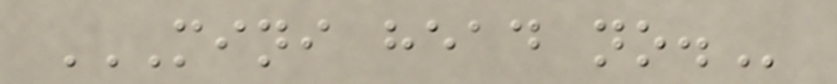MINI HEAD NO.
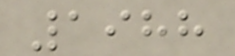1988
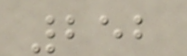252
